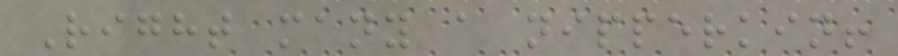Right many a nipperkin!
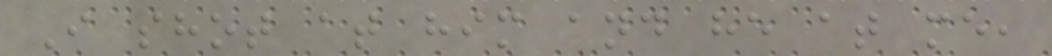I shot at him and he at me,
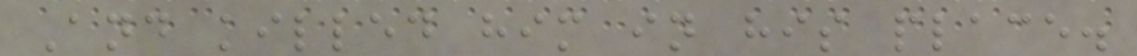And killed him in his place.
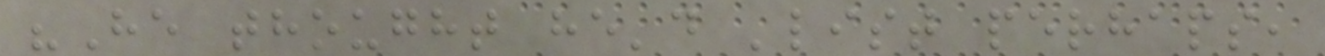"He thought he'd 'list perhaps,
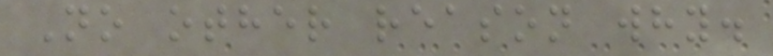No other reason why.
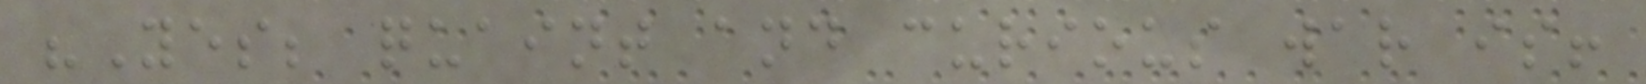"Yes; quaint and curious war is!
